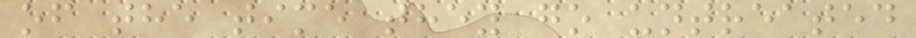of the time they go untreated
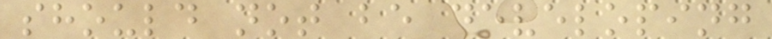should not be developing
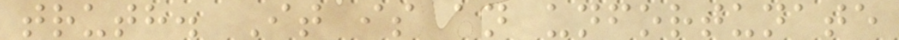truth. It is an unfortunate
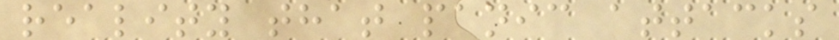reality that panic attacks
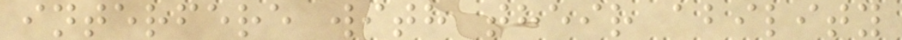interfere with their ability
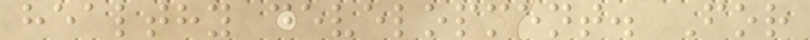healthy development. For
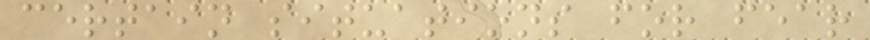certain situations for fear
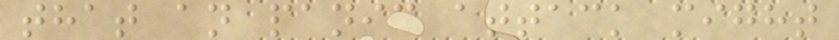that an panic attack might
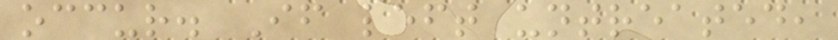occur. If left untreated,
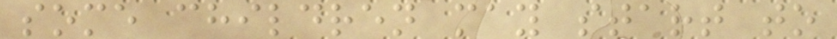some children may start to
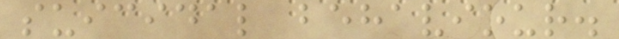suicidal behaviour.
